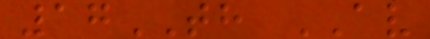17TH AV
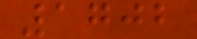1702
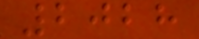2028
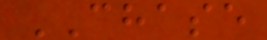CHASE
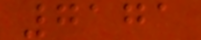7171
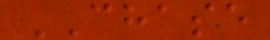CHASE
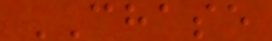CHASE
